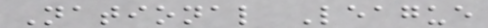National League
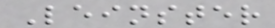Leinster
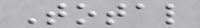Total
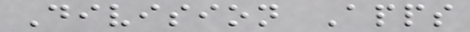Division Apps
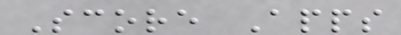Score Apps
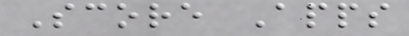Score Apps
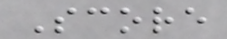Score
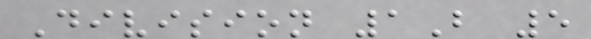Division 1B 5
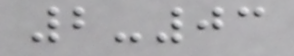2-03
